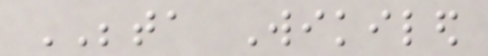BETA Wikiled
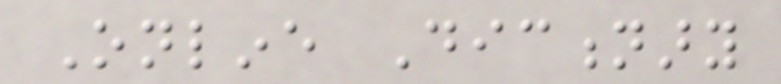Online Dictionary
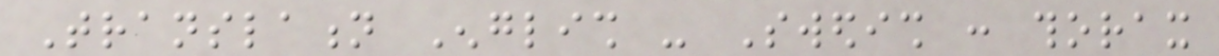Translation English - Swedish : thorax
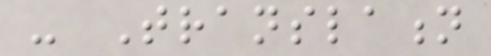- Translation
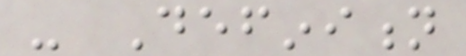- Definition
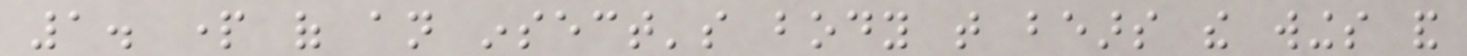1. part of an insect's body that bears the wings and
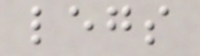legs
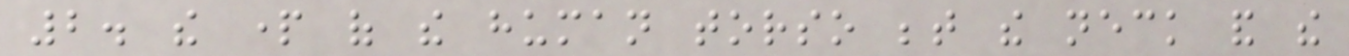2. the part of the human torso between the neck and the
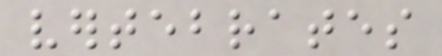vertebrates
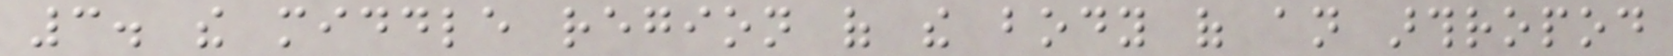3. the middle region of the body of an arthropod
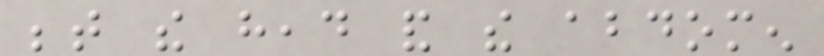between the head and the abdomen
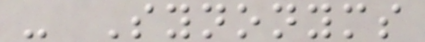- Synonyms
